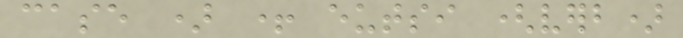case ) + eutsi (verb)
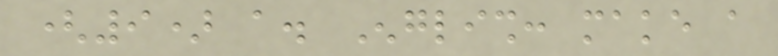(9) a. English: make a
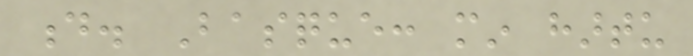d. Basque: min hartu
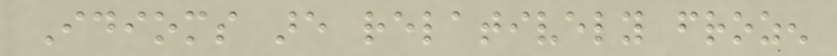Idioms are relatively frozen
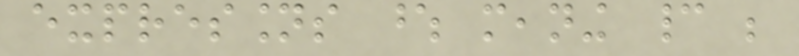expressions whose meaning cannot be
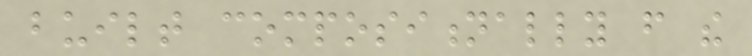built compositionally from the
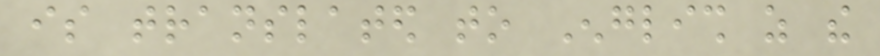is translated to English as the
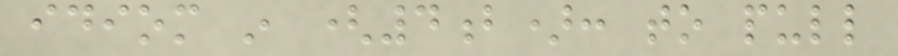idiom in (4b): to pull
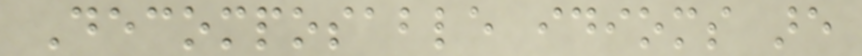Decomposable idioms are
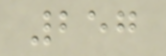257
